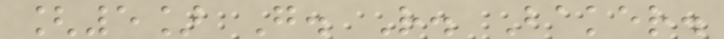[5] G. R. Baker.
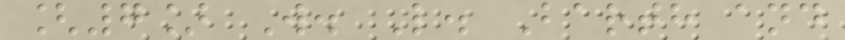[7] W. L. Barth and
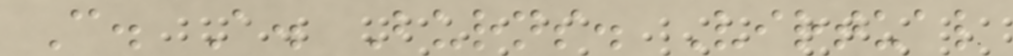C. A. Burns. Virtual
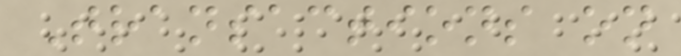Transactions on
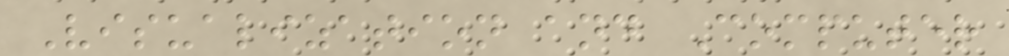Visualization and Computer
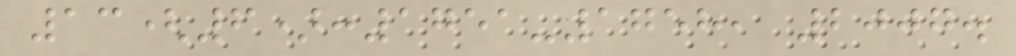13(6):1751-1758, 2007.
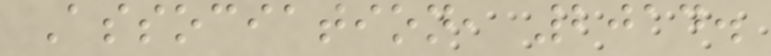Association, 2014.
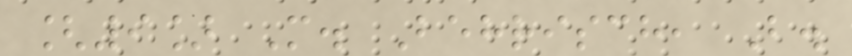[9] M. Behrisch, B.
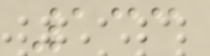133
